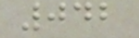042
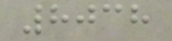8038
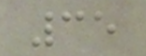35
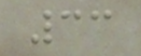33
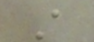A
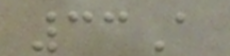33A
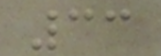33
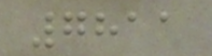7811
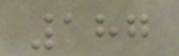187
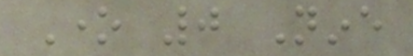One 0 Nine
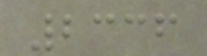2336
